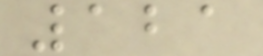121
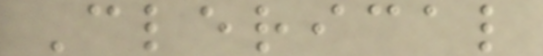Clerical
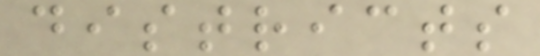districts
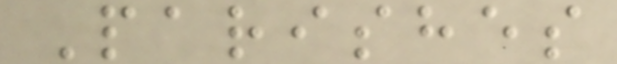Parishes
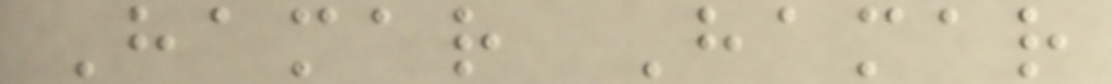Hamar Hamar
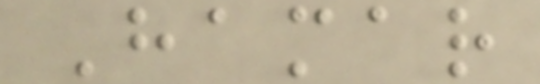Hamar
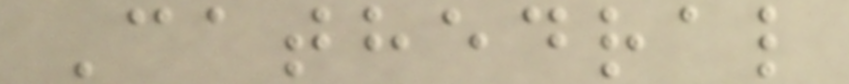Cathedral
